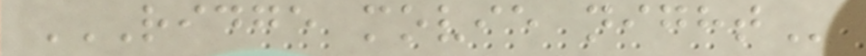RIDGE MOVIE NIGHT
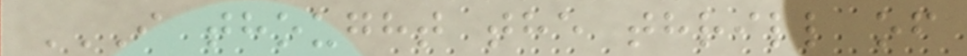I THOUGHT THE THRILL OF
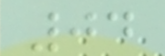04
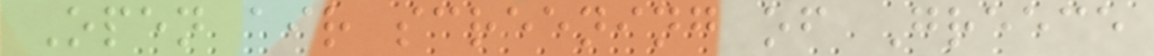Open air screening of Greece
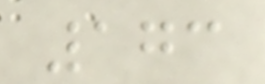173
